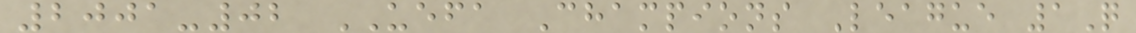2001-02 UEFA Champions League 1Q
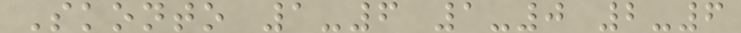Skonto 1-6 1-0 2-6
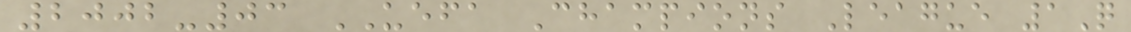2002-03 UEFA Champions League 1Q
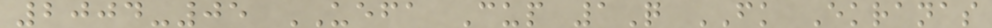2004-05 UEFA Cup 1Q FK Ekranas
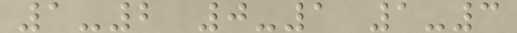1-2 0-1 1-3
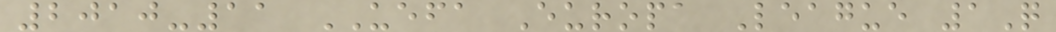2010-11 UEFA Europa League 1Q
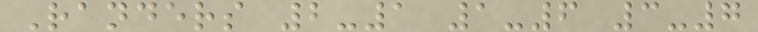Randers 2-1 1-6 3-7
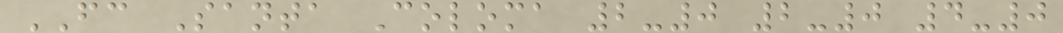FC Santa Coloma 2-0 2-0 4-0
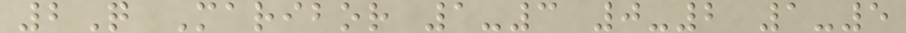2Q Maribor 1-3 0-2 1-5
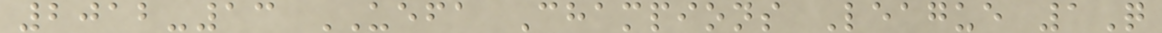2012-13 UEFA Champions League 1Q
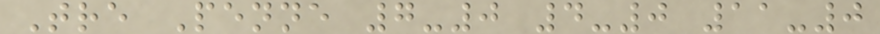Tre Penne 7-0 4-0 11-0
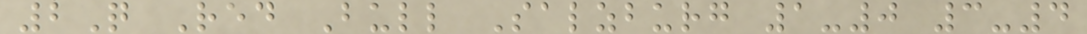2Q Red Bull Salzburg 1-0 3-4
